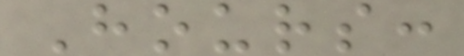Hours:
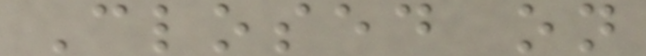Closed on
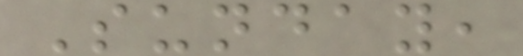Sunday,
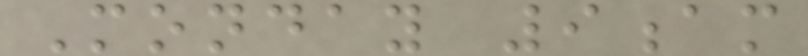Monday 9am
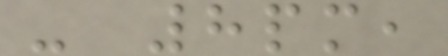- 8pm,
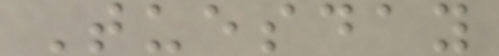Tuesday
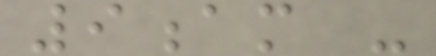9am -
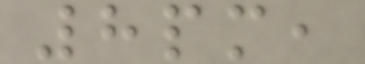8pm,
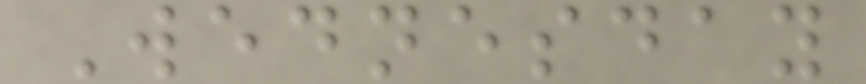Wednesday
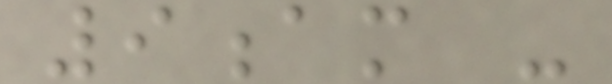9am -
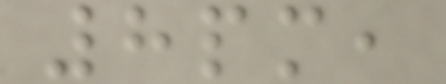8pm,
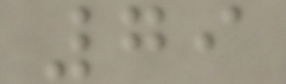79
